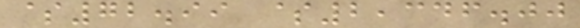$72.99 $2,346.00
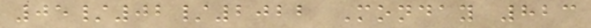05/02/2022 Monday 823
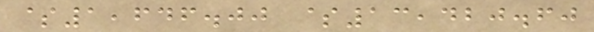$1,646.00 $13,420.60
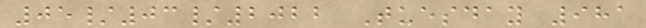05/03/2022 Tuesday 981
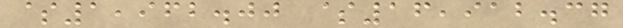$1,962.00 $16,912.37
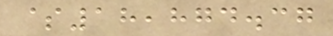$18,874.37
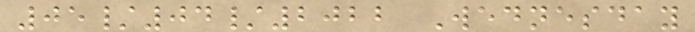05/04/2022 Wednesday
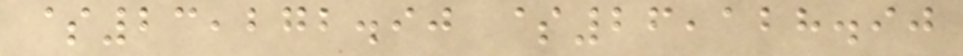$23,272.90 $26,128.90
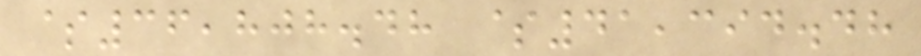$36,808.48 $41,394.48
